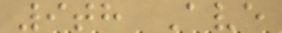9th Ave
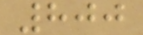800
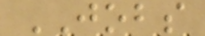JOBS
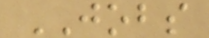JOBS
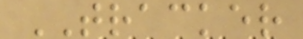TRACKER
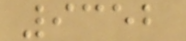9352
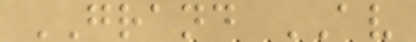GRAND AV
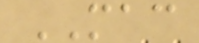MAC
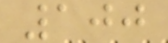100
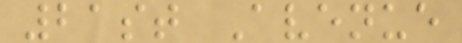21st Avenue
